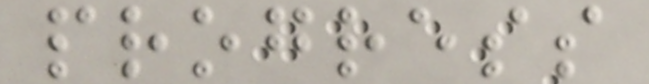progress
